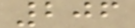206
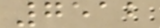7512
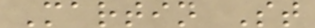Martin St
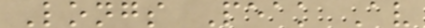Longs Peak Av
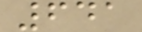641
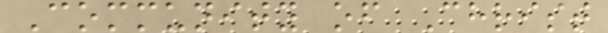Community of Christ
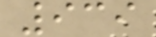939
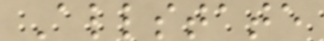Allstate
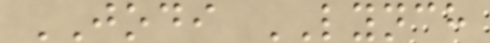JODI LYNCH
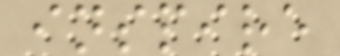inspire
